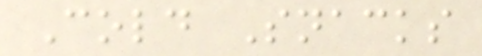Cold Snacks
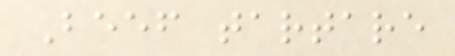Beef tartare
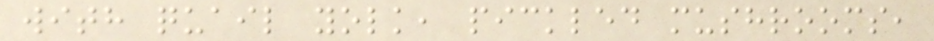with quail yolk, pickled mushrooms,
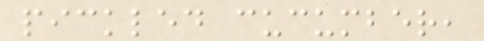pickled cucumber,
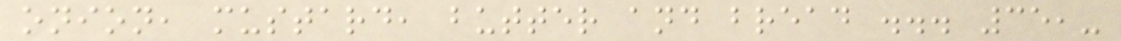onion, mustard, butter and bread ... 35,-
